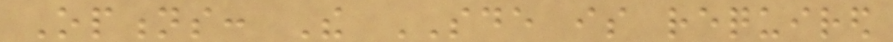Options: The SDE is required
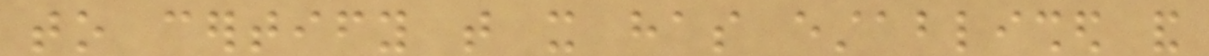to certify that it has established and
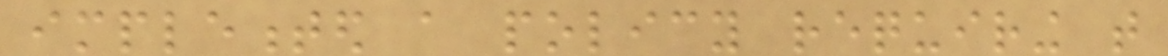implemented a policy requiring that
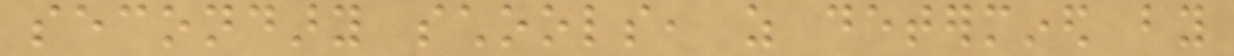secondary schools, as determined by
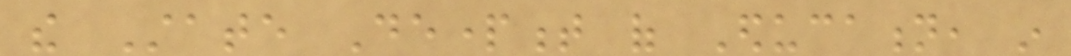the State Department of Education, in
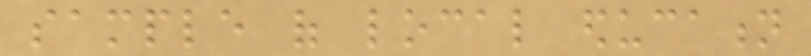sample of local education
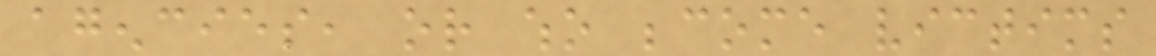agencies, or who become victims
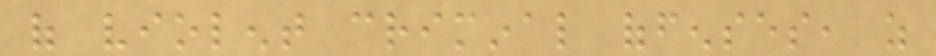of violent criminal offenses, as
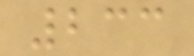233
